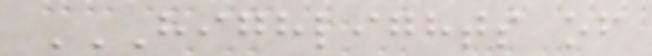HIGHLIGHTS OF
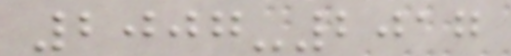2007-2017
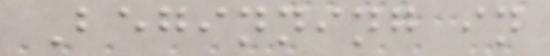Beginning in
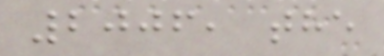2006, the
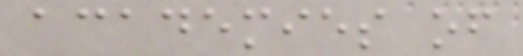academies of
